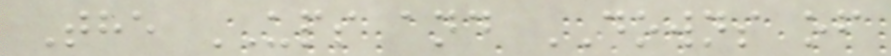The UPS and DOWNS of
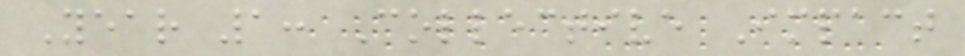Year 1: Collective Impact
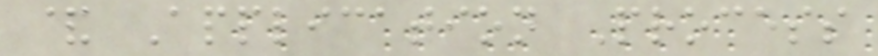& Application Process
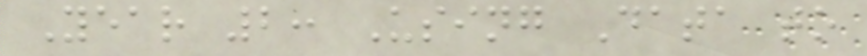Year 2: Using Data to
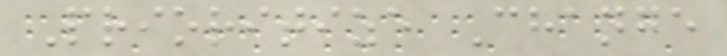Prioritize Change
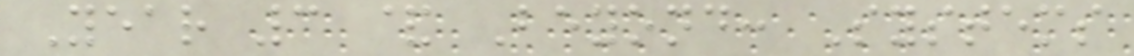Year 3 & Beyond: Systems
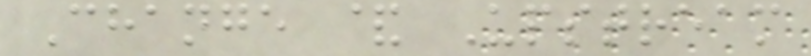Change & Upstream
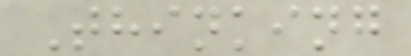Thinking
